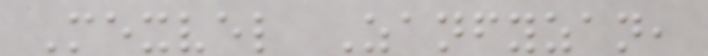Mexvel Zanfyzan,
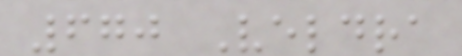670 Veldra
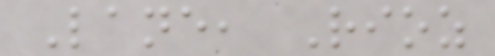Lane, Rioz
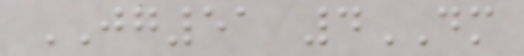JG51 4DM
